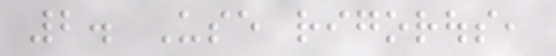2. Use rigorous,
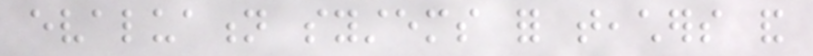evaluation systems for teachers and
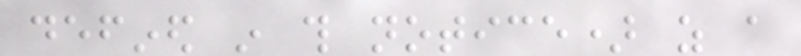defined in this notice) as a
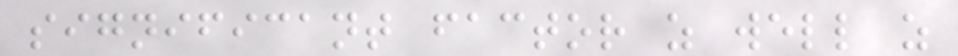significant factor as well as
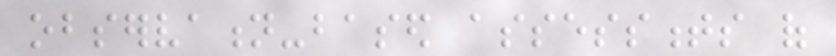observation-based assessments of
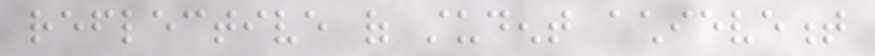reflective of student achievement
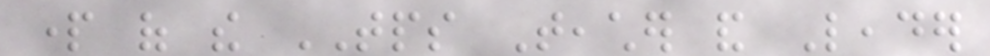part of the TPS Teacher and Leader
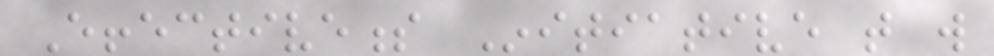Effectiveness Initiative that will
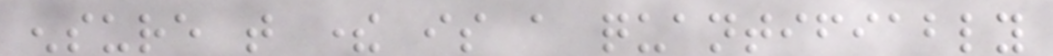ensure that there is a quantifiably
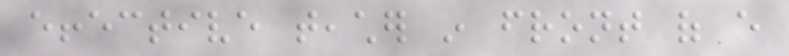effective teacher in front of every
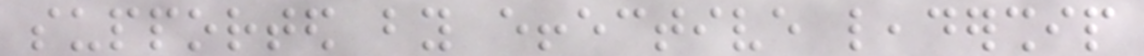supported by effective leadership
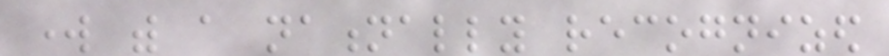work with a nationally recognized
